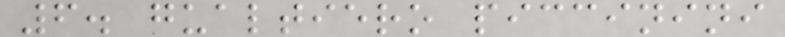6. gualtiero piccinini
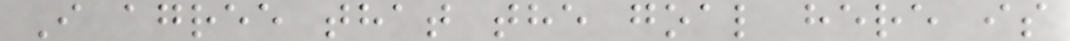I agree that the goal here is
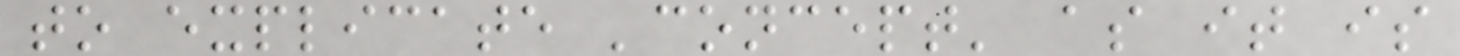to explicate 'concept' as it is
